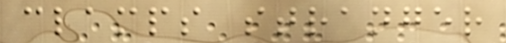clamps stranger
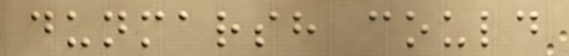dunmarsh could
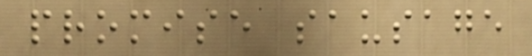promise sausage
